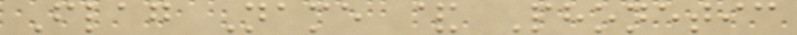Flag Name & Phonetic
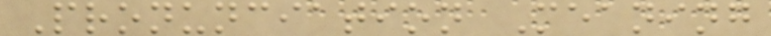Pronunciation Meaning
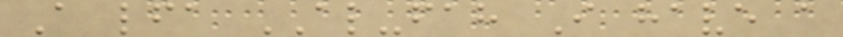A lfa AL-fah I have a
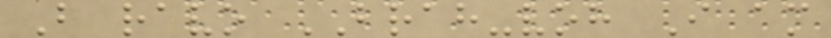B ravo BRAH-voh I am
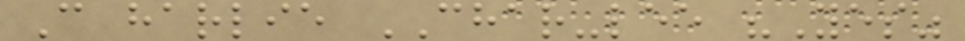C harlie CHAR-lee "Yes"
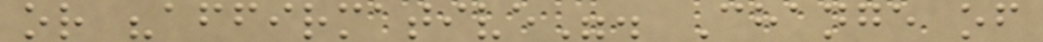or "affirmative". Change of
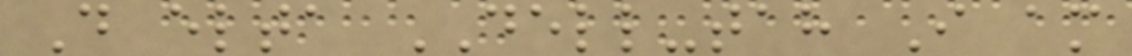D elta DELL-tah I am
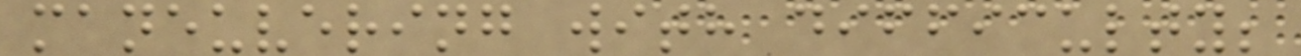maneuvering with difficulty;
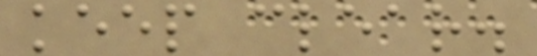keep clear.
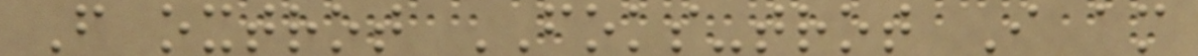F oxtrot FOKS-trot I am
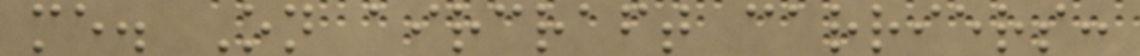me. On aircraft carriers:
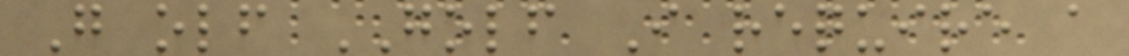G olf GOLF I require a
